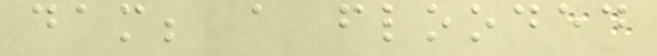dam; a flooded
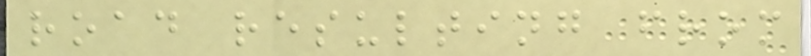road resulting from
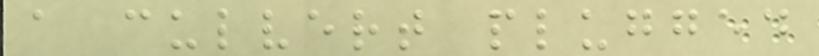a culvert plugged
